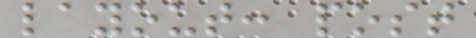layout: post
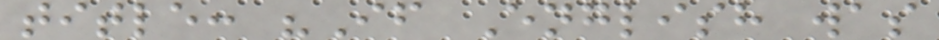title: "If English was
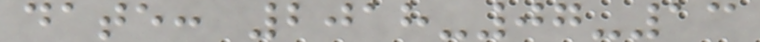date: 2018-07-13
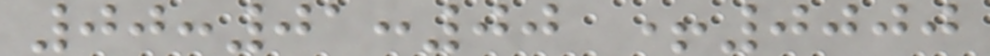00:01:00 +0000
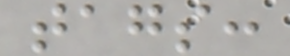tags:
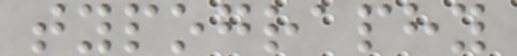typography
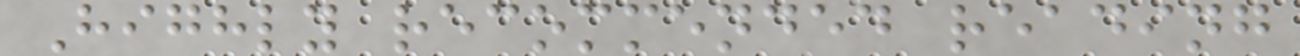Highly recommended reading
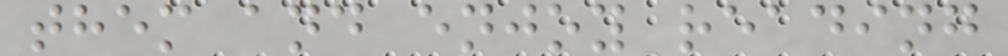them and enjoy reading
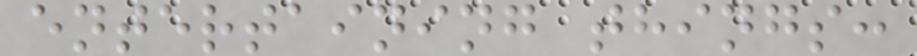entertaining things:
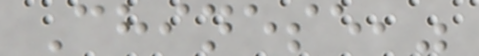Chinese,"
